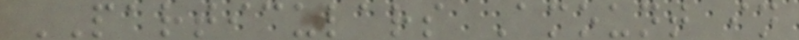PARTICULARS Amount in
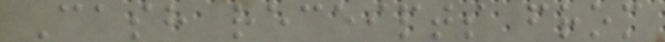Cash receipts from
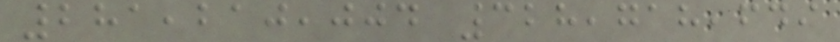281,210,004 328,718,649
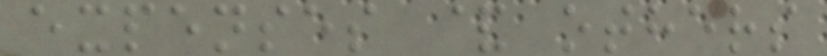expenses & others
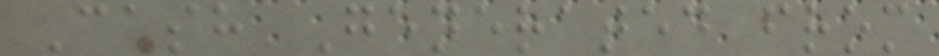Cash Generated from
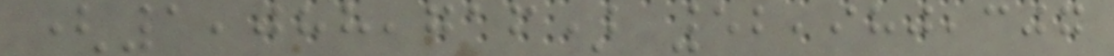(1,088,716) 52,980,307
